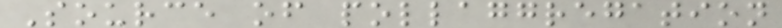Source of pollaggregation
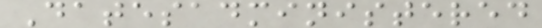Datesadministered
